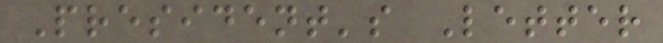President's Letter
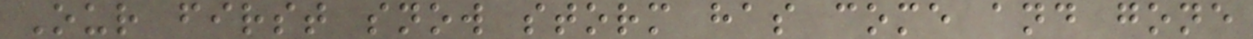Our first snow storm has come and gone
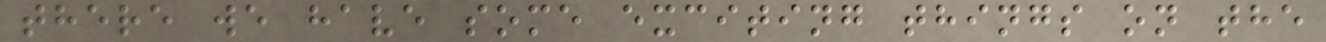there we have some exciting things on the
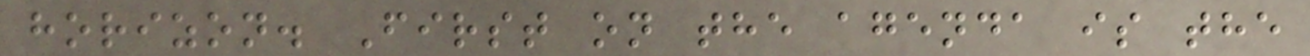horizon. First on the agenda is the
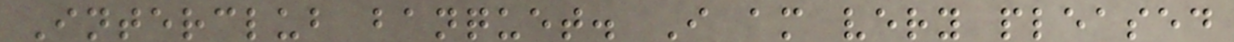Interclub banquet. I am very pleased
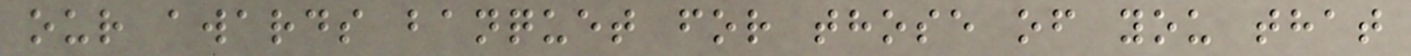our awards banquet for those of you that
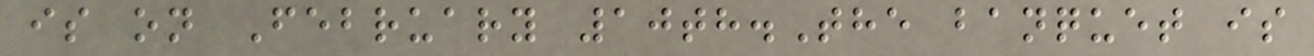is on February 10th.The banquet is
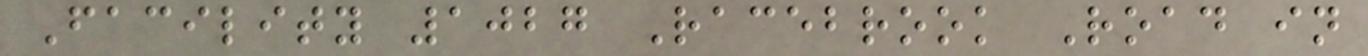Facility 1027 Racebrook Road in
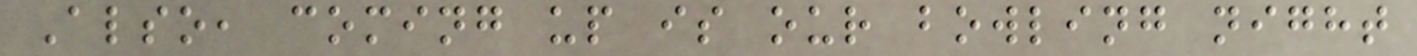Also, coming up is our bowling night
